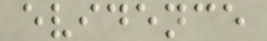evidence
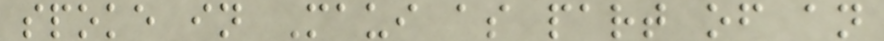spoke in Maui as part of an
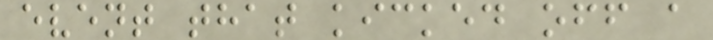event that kicked off a
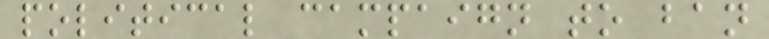political campaign to ban
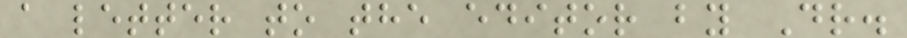a letter to the editor by Dr.
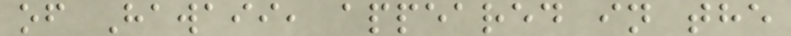of Hawaii, appeared in the
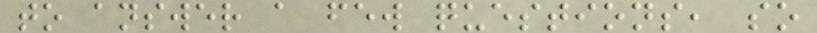to answer a few questions, so
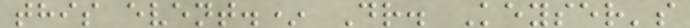this event.* Dr. Keyser's
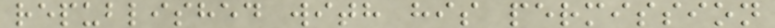republished with his permission
